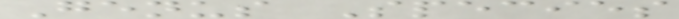Genus Species
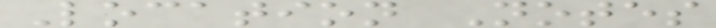Location Notes
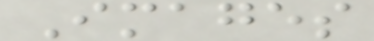Images
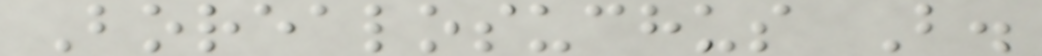Borealosuchus B.
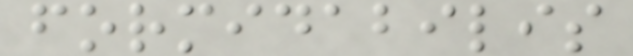formidabilis
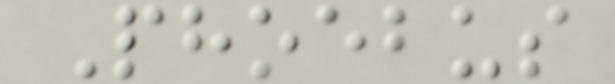Phoebus
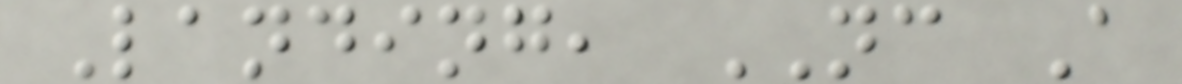Landing, NC A
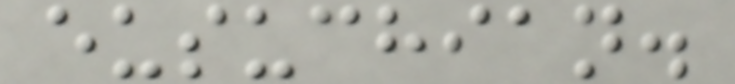eusuchian.
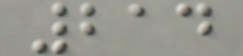214
